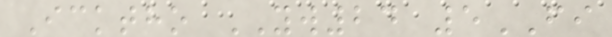Icktho YW24 5FI
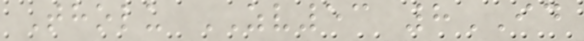Tholu ZV53 8ID
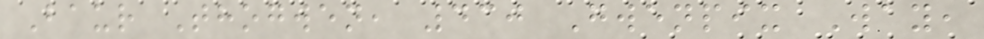Baur Thogwen, 430 Gwenpix Way,
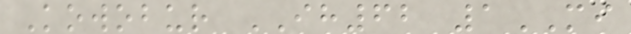Kowobur IH62 1MI
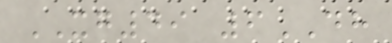XG49 6DH
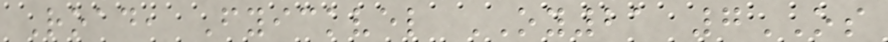Road, Fyickvel OY21 7OS
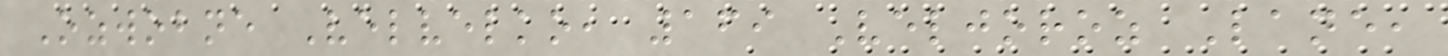Ozwobne Velvelko, 169 Veljoroz Lane,
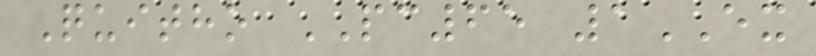Quitho PC65 1EX
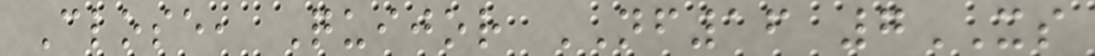Close, Quijor NF16 7XS
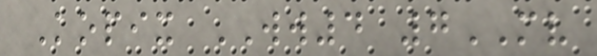Kopix WW4 7MV
